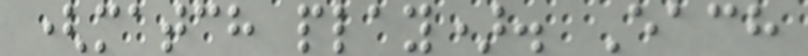(match play). Each
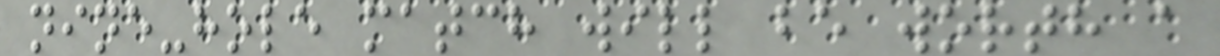nine-hole match will be worth a
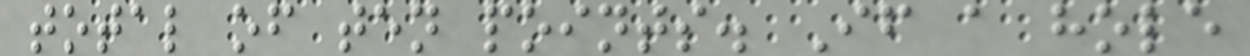total of ten points. If a hole
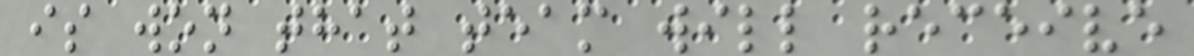is won that team will receive
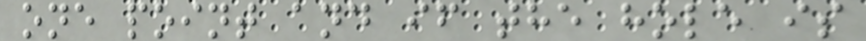one point and if the hole is
